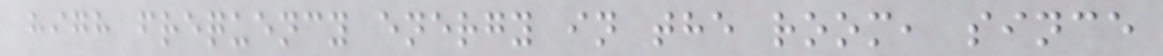high frequency energy in the room, since
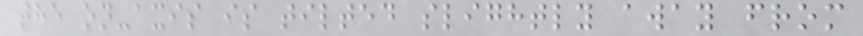the on-axis is tilted slightly away from
